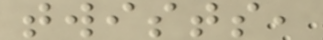twists,
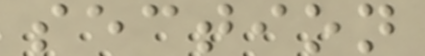section
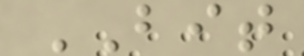BIT
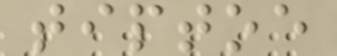tiptoe
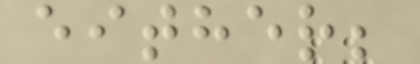either;
